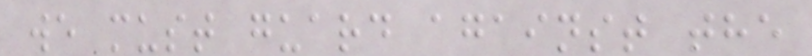we must guard against the
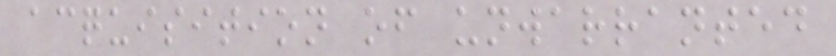acquisition of unwarranted
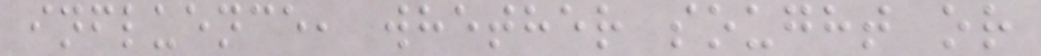influence, whether sought or
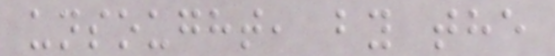unsought, by the
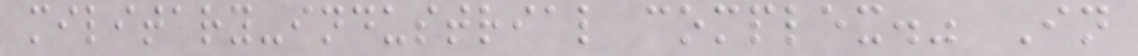military-industrial complex." In
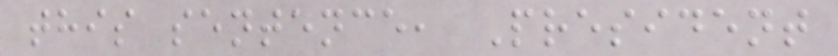this sentence, President
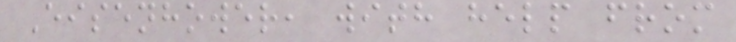Eisenhower, with help from
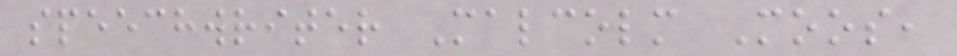speechwriter Malcolm Moos,
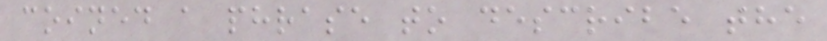coined a phrase to describe the
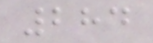284
